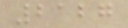2127
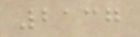2137
